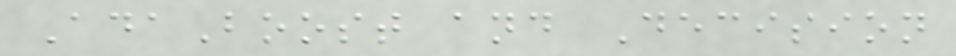AdaBoost and Decision
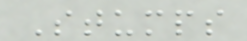Stumps
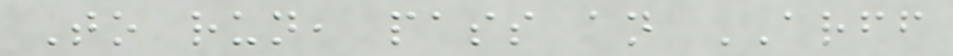To run, pass an ARFF
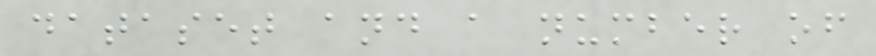dataset and a number of
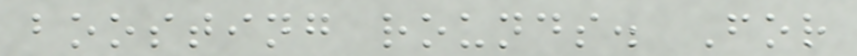boosting rounds. For
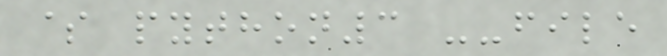$ python3 --file
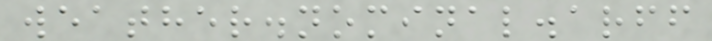weather.nominal.arff
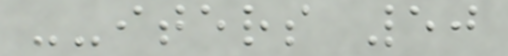--iters 50
